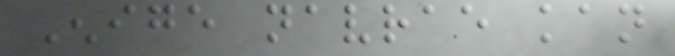Enige navrae kan
